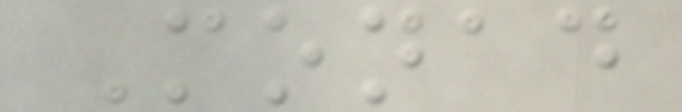Monad
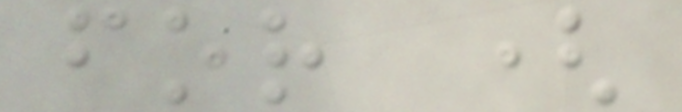for (
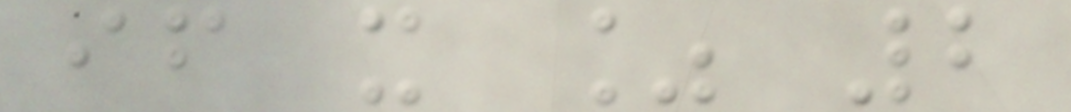if x % 2
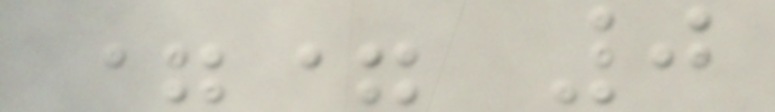== 0
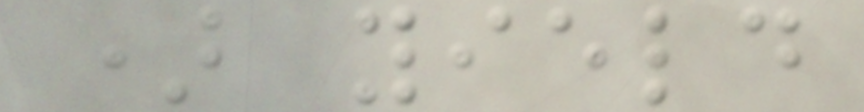) yield
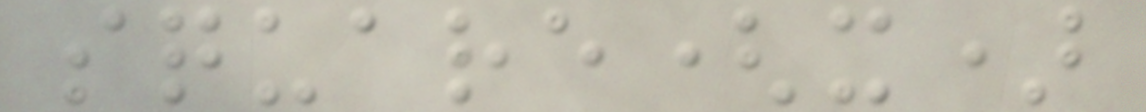square(x)
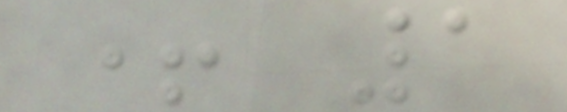+ 1
